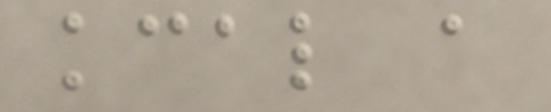kcal a
